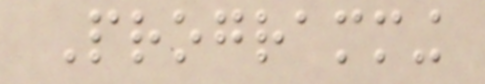Programming
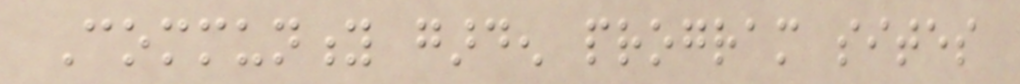Community garden program sites
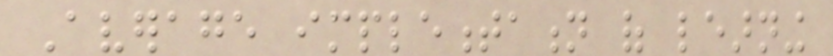Average implementation of learning
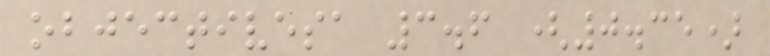objectivesa 3.6 (0.35)
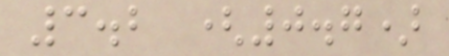3.2 (0.7)
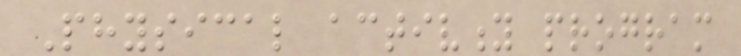Physical activity program
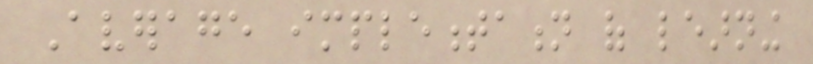Average implementation of learning
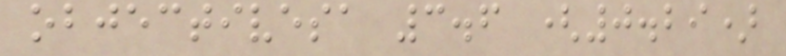objectivesa 3.6 (0.29)
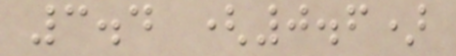3.4 (0.6)
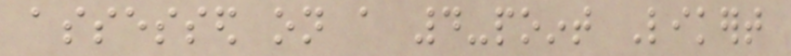assessed on a 4-point Likert
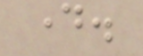day.
